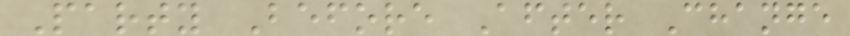Party Before After Change
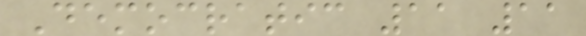Democratic 11 11
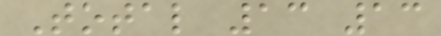Total 13 13
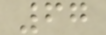67
